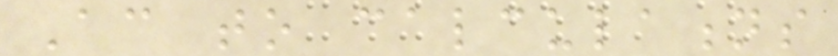According to calculations
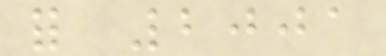for 2001
